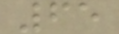65
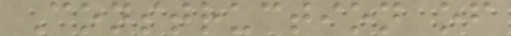Construction of
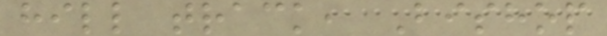hill track, Bishop
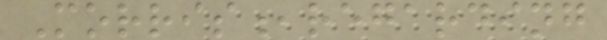Morris,regarding
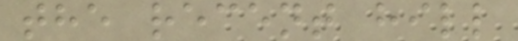the recent hill
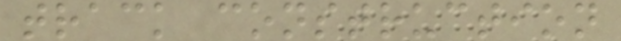track construction
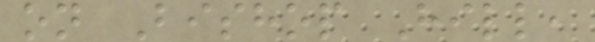on Bishop Hill,
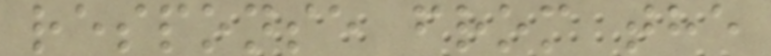response from the
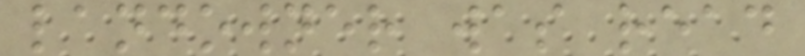landowner was read
